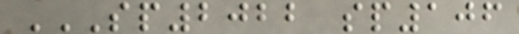SP2022 SP106
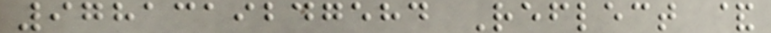9781319247584 Reflect &
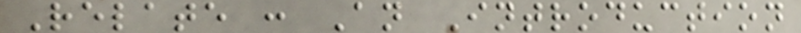Relate : An Introduction
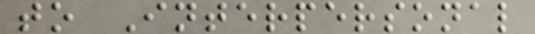to Interpersonal
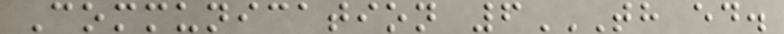Communication 6TH ED.
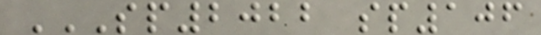SP2022 SP106
